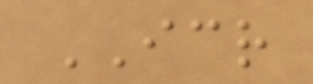ICR
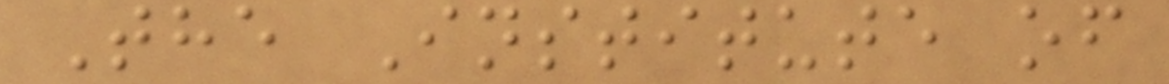The Institute of
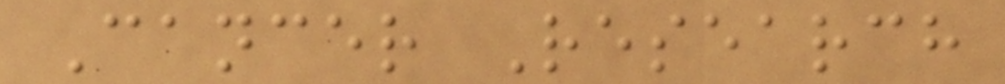Cancer Research
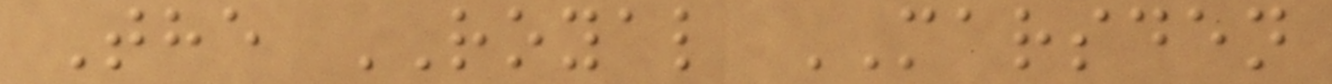The ROYAL MARSDEN
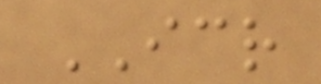ICR
